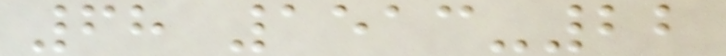68 1513-22
